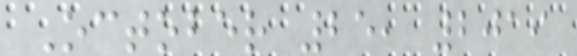October 25, 2019
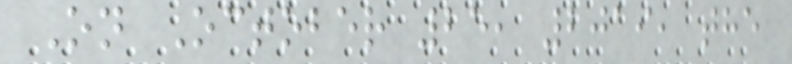On October 25, 2019, the
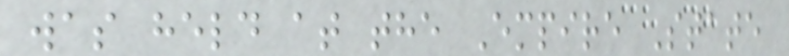was held at the Empire State
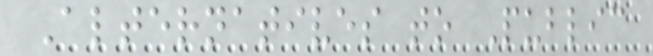Alternatives to Public
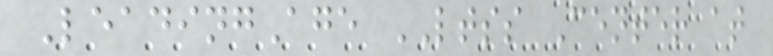LeadingAge LTSS Center at
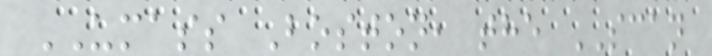UMASS Boston, the SCAN
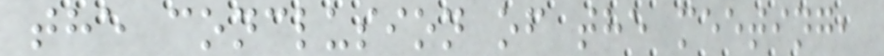the conclusion of the meeting,
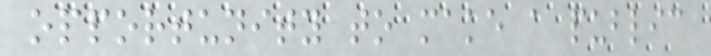opportunity to make a public
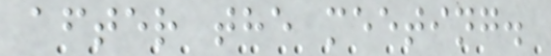after the meeting.
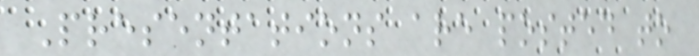Presentations are posted to
